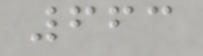663
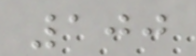100
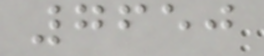7650
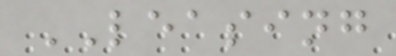LEASING
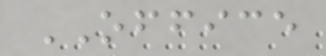OFFICE
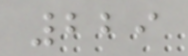229
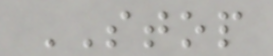STOP
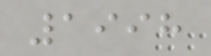1998
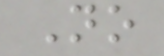No
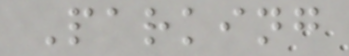Parking
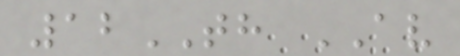12TH AV
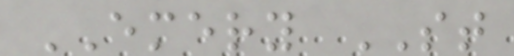EMERY ST
